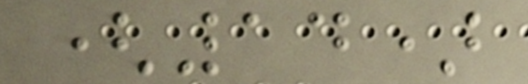(14)
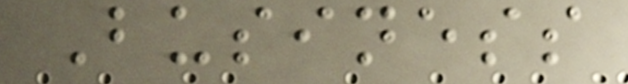Business
